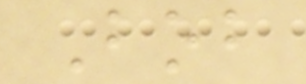Bob
